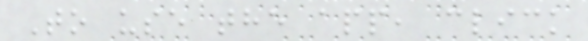To use the app, click
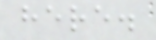here.
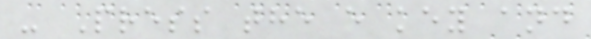- Press the e key and
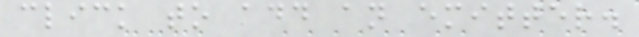click to add an emitter.
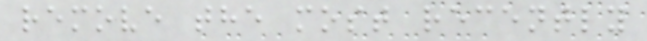remove the most recently
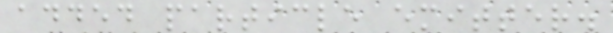added particle emitter.
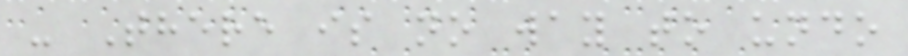- There is no way to undo
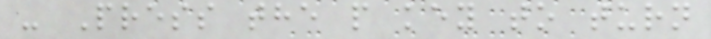- Press the p key to turn
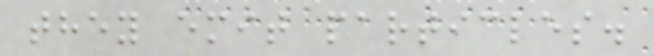they emit particles.
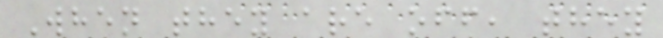When they are off, they
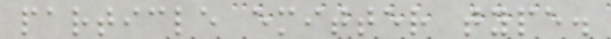particle emitter type.
